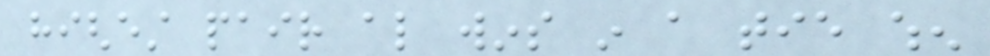highest pair also wins in a tie when
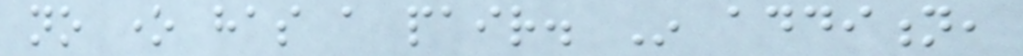no one has a pair. In addition,
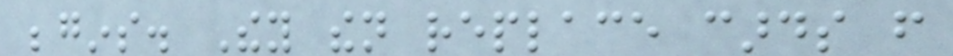begins. They then replace cards from
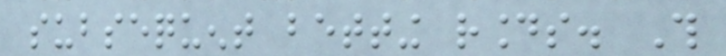subsequent betting rounds. This
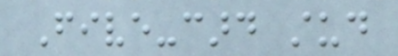Five-card stud
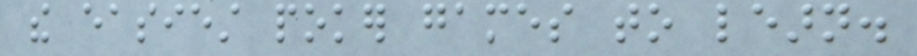the easiest poker games to learn.
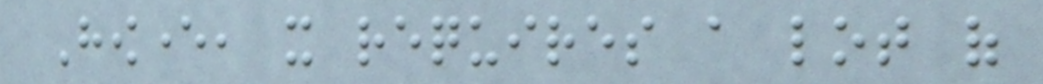However, it requires a lot of
